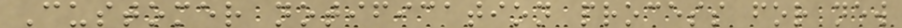Customer notification process for new
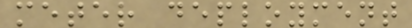meter deployment
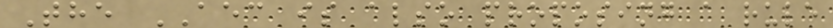The AEC is also proposing a rule
